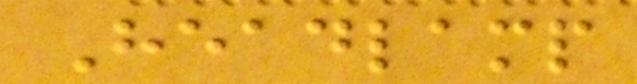Headlamp
